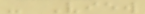- View
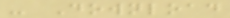- Download
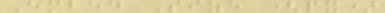Embed Size (px)
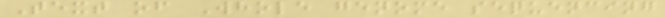Text of Whole genome sequencing
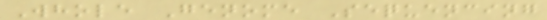Whole Genome Sequencing
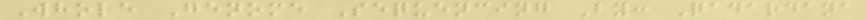Whole Genome Sequencing By: Qadardana
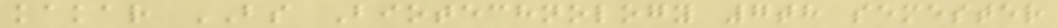kakar BS Biotechnology 7th semester
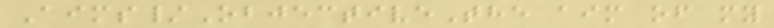Aims/ObjectiveThe aim of my
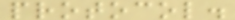protocol.
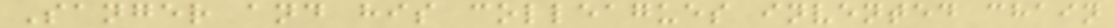Sanger and his colleagues invented chain
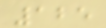125
